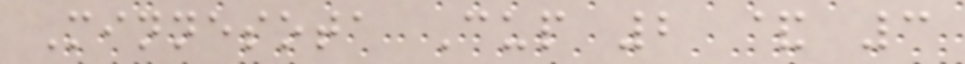Minnesota Cup 2 & 3
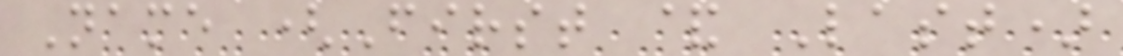Name (First & Last)
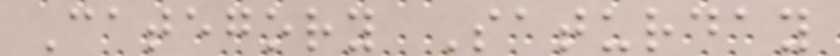Category Saturday
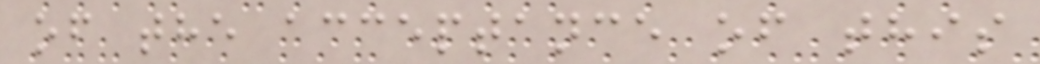of the acceptance of this
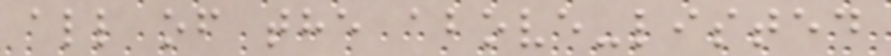all of the above-listed
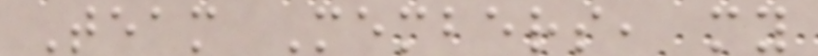Team Members, my
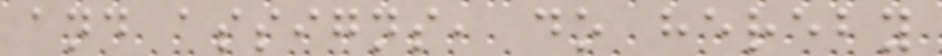and assigns, do hereby
